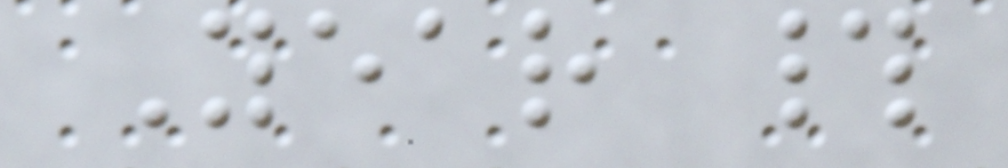Year #
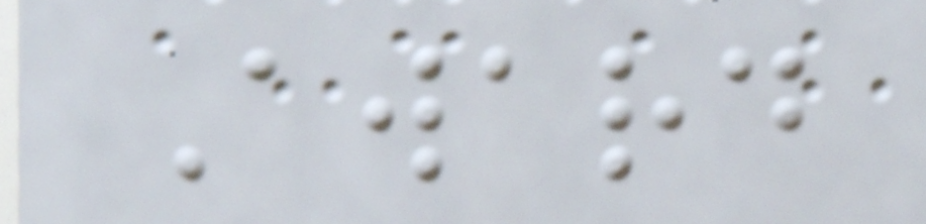Award
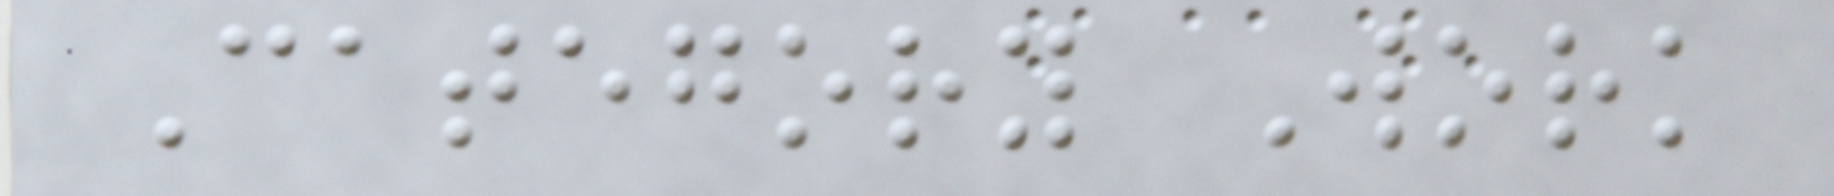Category Work
